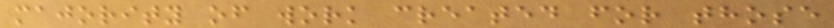majority of work created for those
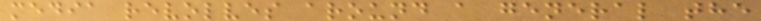media revolves around a general the
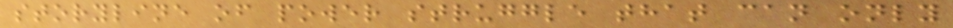storyline of power struggle that can only
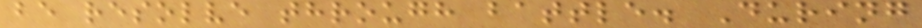be resolve through battle. During
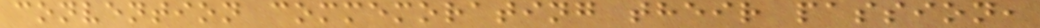convention commemorating their passion,
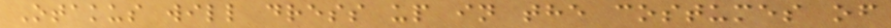Otakus will dress up in the costumes of
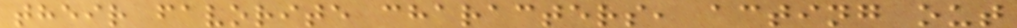their favorite characters, acting out
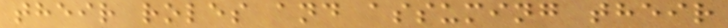their roles and assuming their
